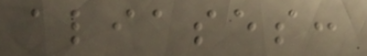aliases:
